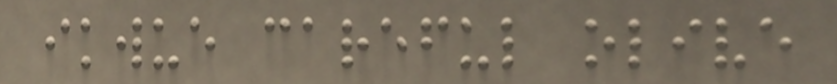ikwue careful olive
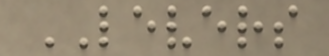LEVERS
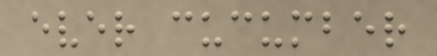ever cucumber
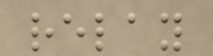relay
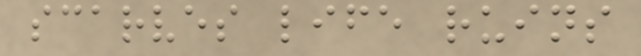scarves life ruins
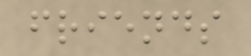friends
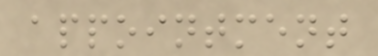appointment
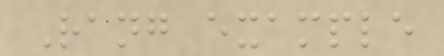Rang example
